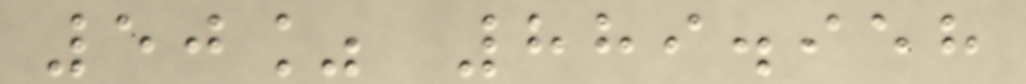50% 889.958
